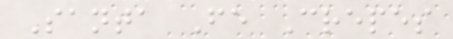Santa Fe Crepes
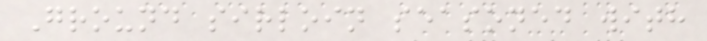Ground sirloin seasoned with
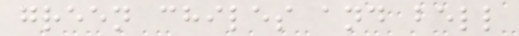green chiles and bell
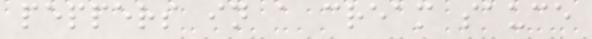peppers in a cream sauce
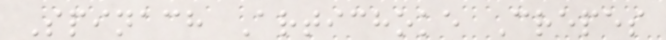Spinach Artichoke Crepes
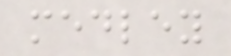medley
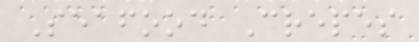Seafood Crepes
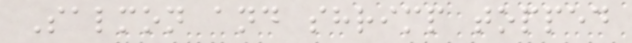Salmon and shrimp topped
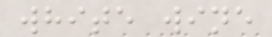white wine
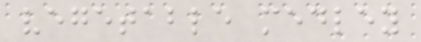vegetable medley
